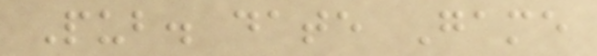Pub. date Game
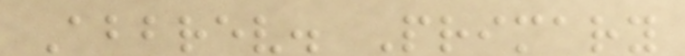Abbrev. Primary
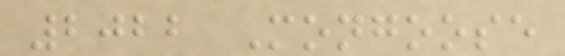2022 Mongoose
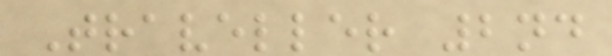Traveller 2nd
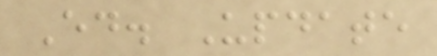Ed. Update
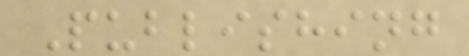Publishing
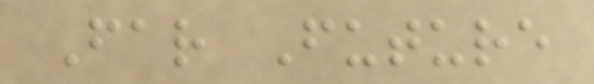Far Future
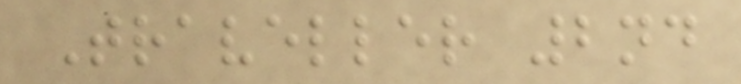Traveller 2nd
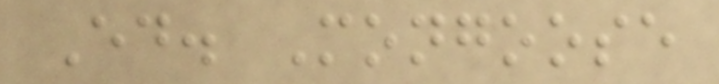Ed. Mongoose
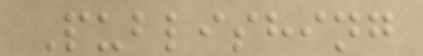Publishing
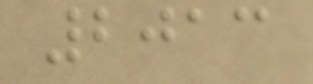2013
